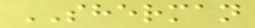SHERMAN
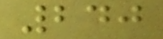240
